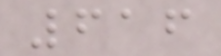616
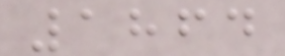1864
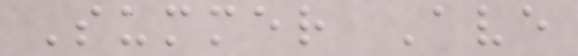Summer Ave
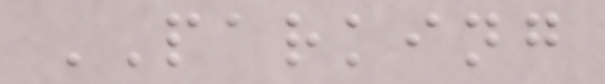PARKING
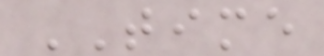TIME
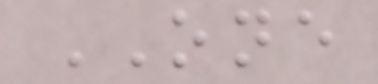ONE
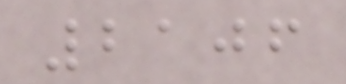2106
